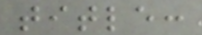title:
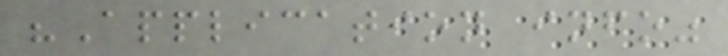"Application info"
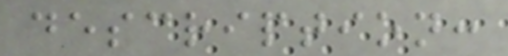description:
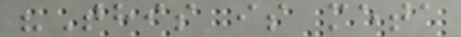"This is meta
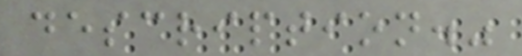description."
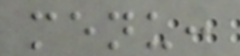menu:
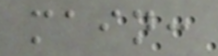main:
